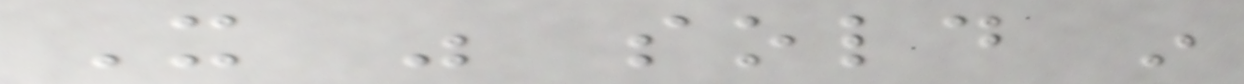It was sold in
